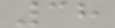38
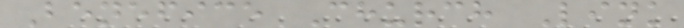Benefice Church Link
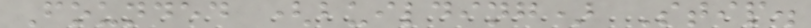Founded (building) Stip.
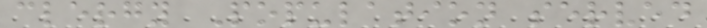clergy Population served
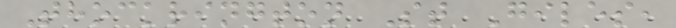Thockrington St Giles,
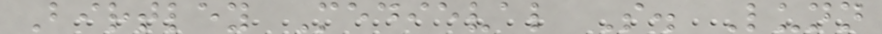Birtley Medieval S. Lunn
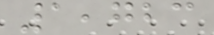1,723
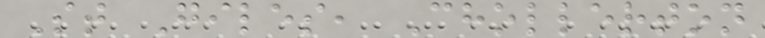St Giles, Chollerton
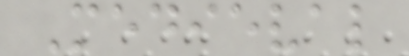Medieval
